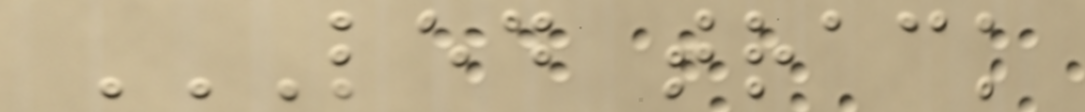LED TRACK
